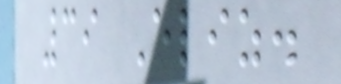39 Eliz.
